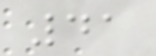41
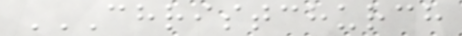CHRISTCHURCH
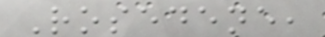Rosedene,
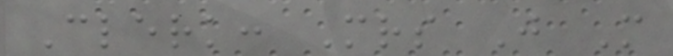Clerk: Mrs J M
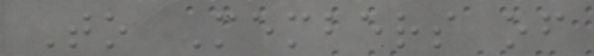To Members of
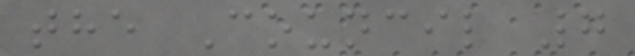the Council 7
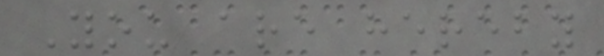You are hereby
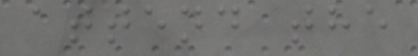attend the
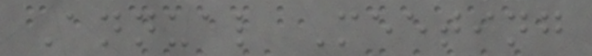Annual Meeting
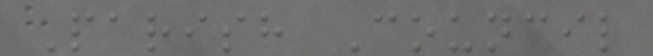Parish Council
